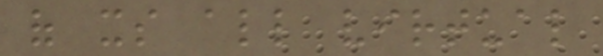of its all virtual
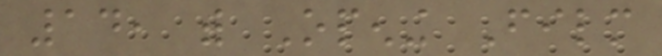14, with Opening Film
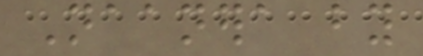Naanera by
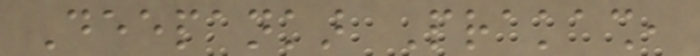Deepankar Prakash,
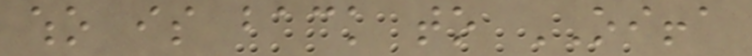who is back to OIFFA
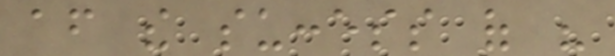after the success of his
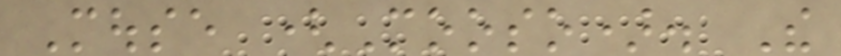Mouse (Mooso). The
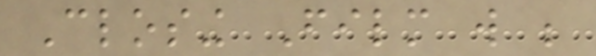Closing Film will be
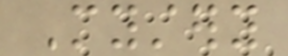Mystery
